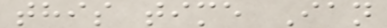this time Ian
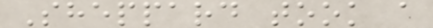Sheppard took a
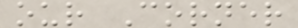our Corner
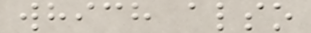which also
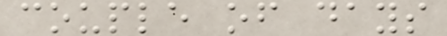couple of days
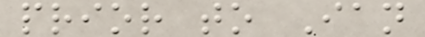prior to Ian
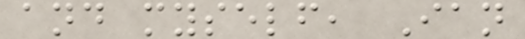and myself, Ian
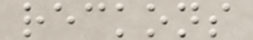reckons
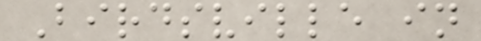Birdsville in
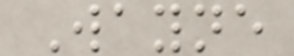Wayne
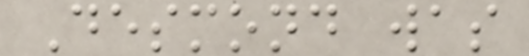Desmond was
